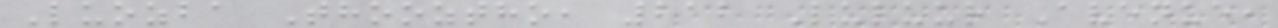Luozba Thooztho, 212 Luluur Avenue,
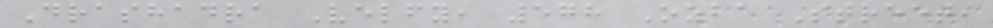Drashadra Velfy, 578 Ozba Street,
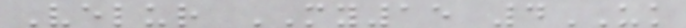Velur MY15 4UK
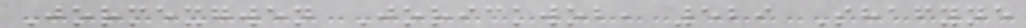Jormexgwen Jorickwob, 529 Shafyne
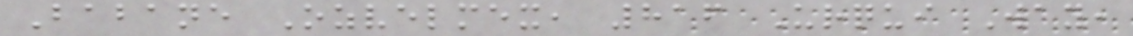Babane Ozvelmex, 816 Urqui Way,
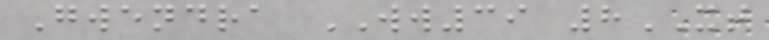Gwendra WW39 8XT
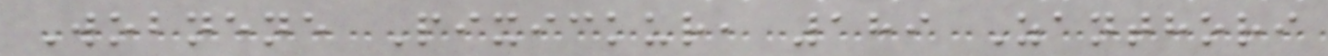Wobnene Pixickur, 189 Zanthori
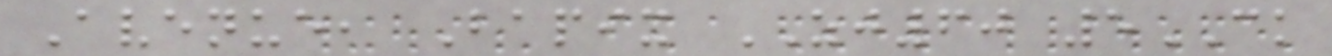Avenue, Bapix ZJ60 5CK
